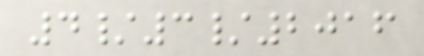4/3/2016
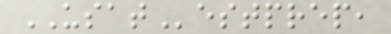USATestprep,
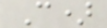C)
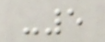-5
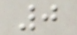0
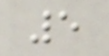5
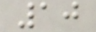10
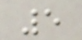5
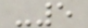-5
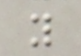y
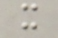x
